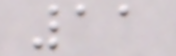11
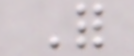For
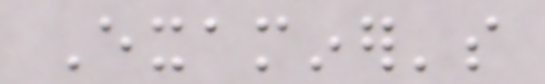Examiner's
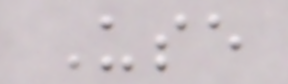Use
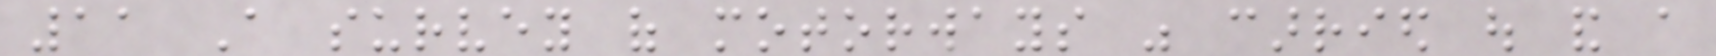11 A survey of motorways was carried out and a
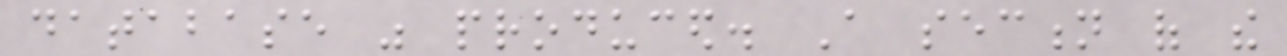database was produced. A section of the
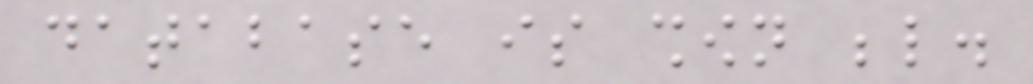database is shown below.
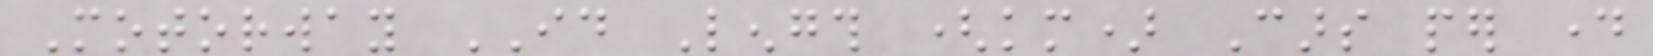Motorway ID Length (km) Cars per day
